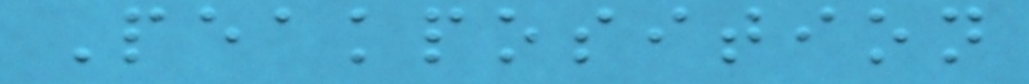Peakposition
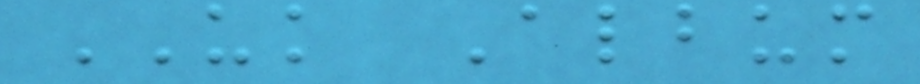UK Album
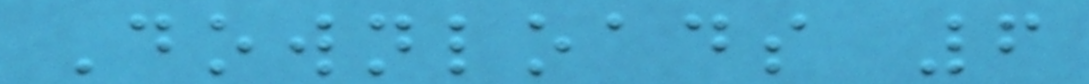Downloads 6
